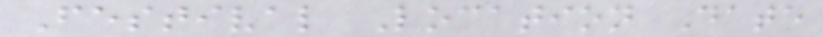Festival Location Date
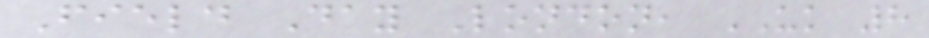Field Day London, UK 8
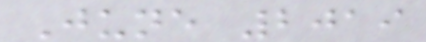June 2019
